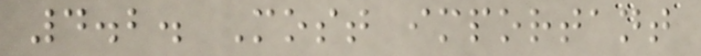4.2. Most important
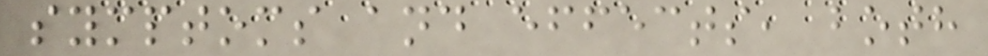symptoms and effects, both
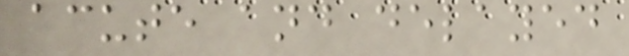acute and delayed
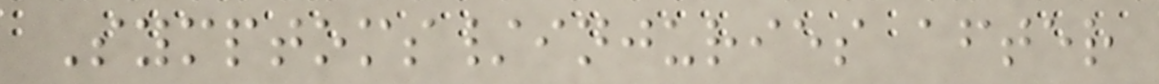Symptoms/injuries after
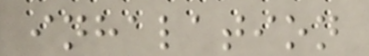inhalation
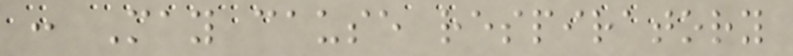: May cause respiratory
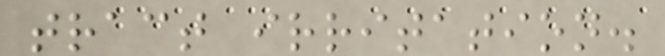tract irritation.
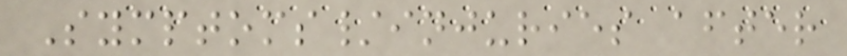Symptoms/injuries after
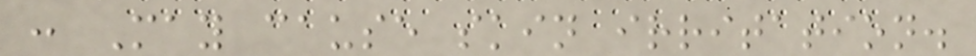: May cause skin irritation.
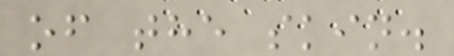of the skin.
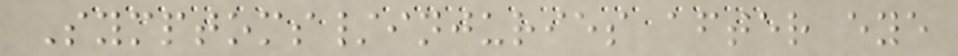Symptoms/injuries after eye
